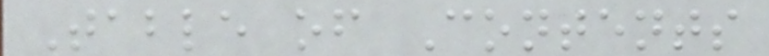Table of Contents
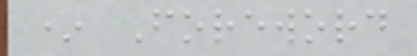* Foreword
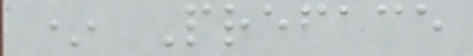* Preface
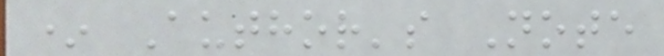* Author's Note
